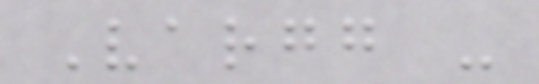Vargg -
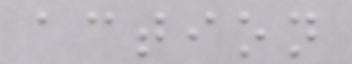action
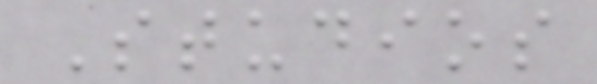Studios
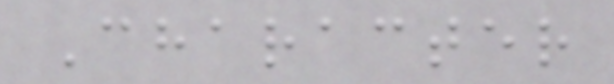Character
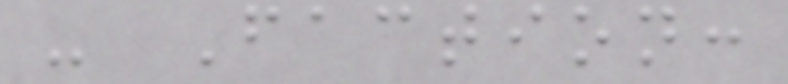- Faction:
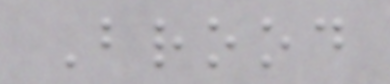Brood
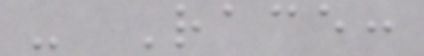- Race:
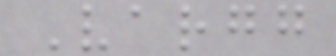Vargg
